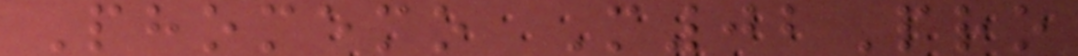Phomemo M02Pro
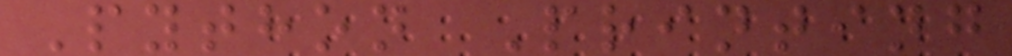Python Printing
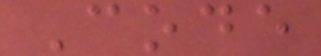Code
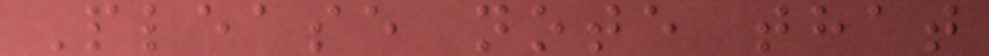Please note that
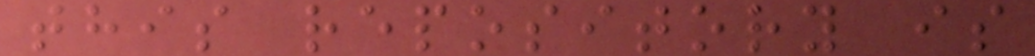this repository is
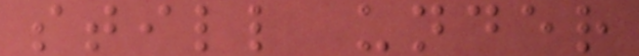still under
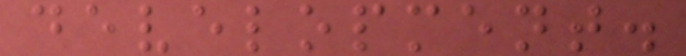development.
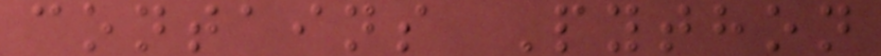contains Python
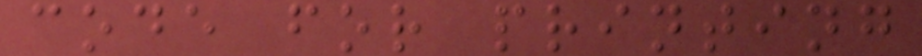code for printing
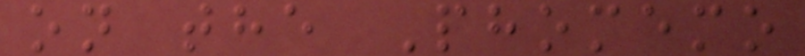on the Phomemo
